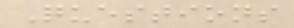Questions
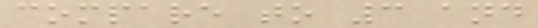compare to 3 and
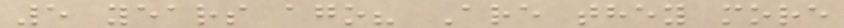5 years ago? Are they more
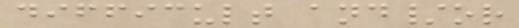difficult and/or
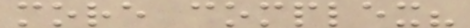more complex?
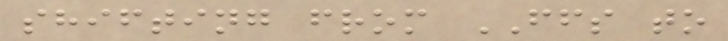shifting from FFS to
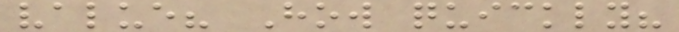value? How quickly?
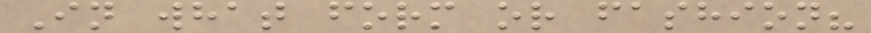In what form or fashion?
